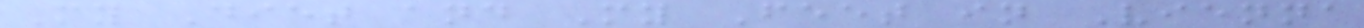My Diet and My Feet in Vienna
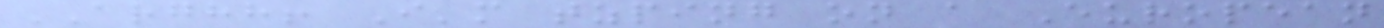ARGHH! I'm tzping on a European
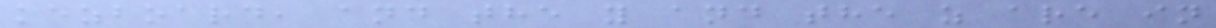kezboard, and the y and the z are in
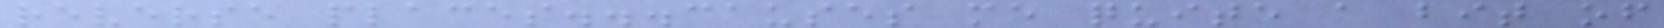reverse places...causes me quite a bit of
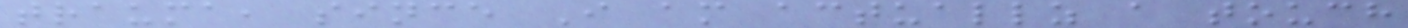trauma, since I am actuallz a touch
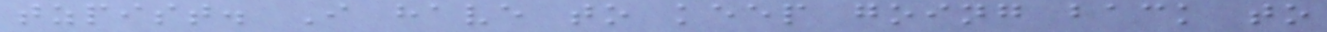tzpist. I have to keep going back to
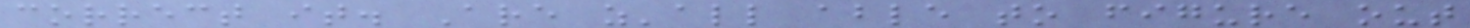correct it. Are z'all able to figure out
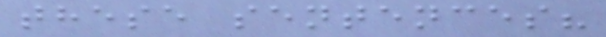these sentences?
